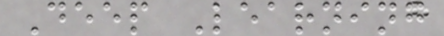Deep Learning
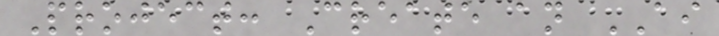Project: Create an AI
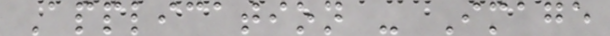Application - Image
